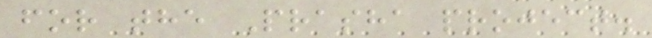for the Prasha project.
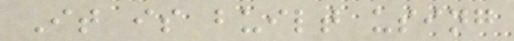It is built using
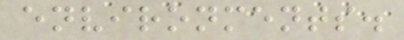environments.
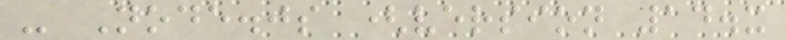- Node.js (version 14.x
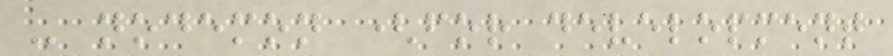- nodemon (for development
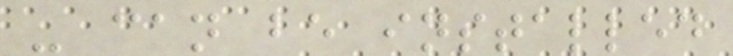- can be installed
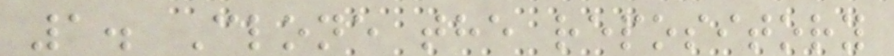1. Clone the repository
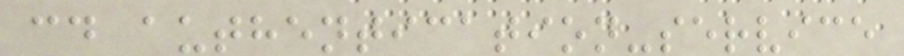cd authentication-service
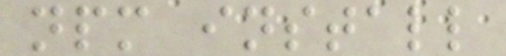npm install
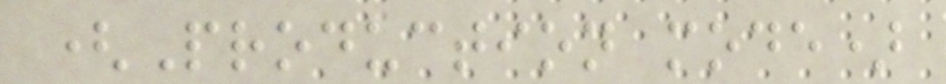(Production mode)
